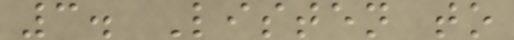3. Listen to
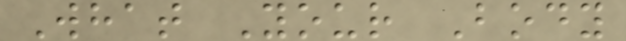What Your Body
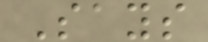Says
